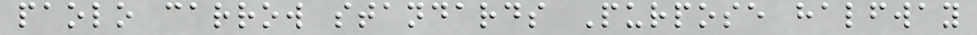paolo carrow standards Purpose halfway
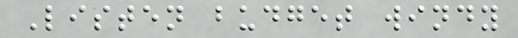Listen budget windy
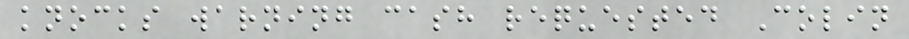knocks warning cash requested Colin
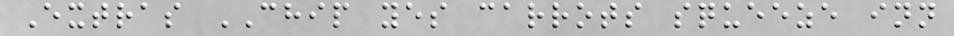Extras CHIP yes carrots squeeze inn
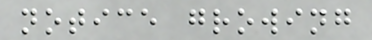notice growing
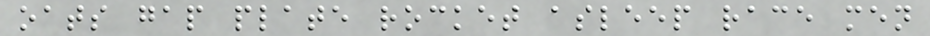oats gap plate rocket asleep race men
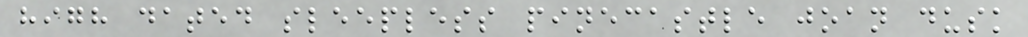high dated sleepless pinecastle joan dusk
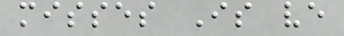misses Is ve
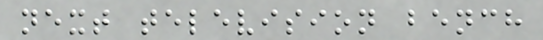next television bench
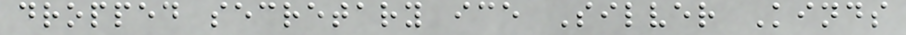dropped secretary ice Silver Kinds
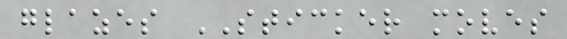glazes STICKER moves
